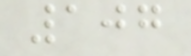107
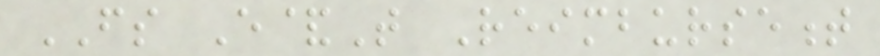FS E&T Reimbursement
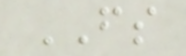FS
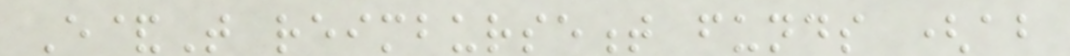E&T reimbursement funds (about
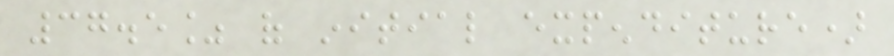37.5% of initial expenditure)
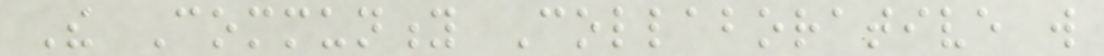The Community Collaborative will
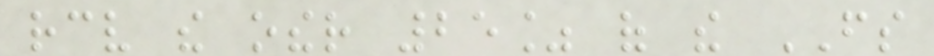receive the other 25% of the FS
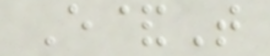E&T
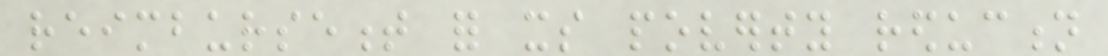reimbursement for its poverty reduction
